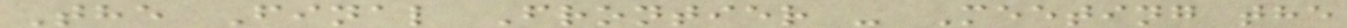The Final Frontier - Meeting the
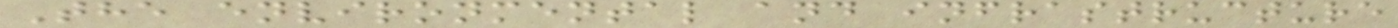The environmental and infrastructure
